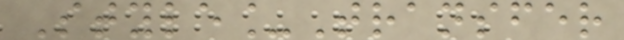Style_Transfer
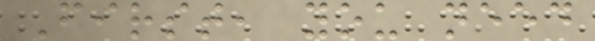First, you need
